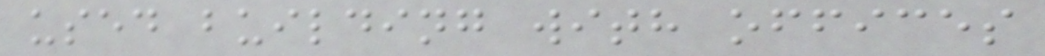used building with offices
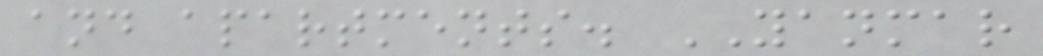and apartments. YANMAR
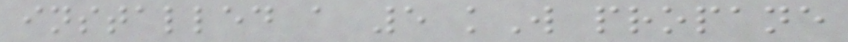installed a 5 kW propane
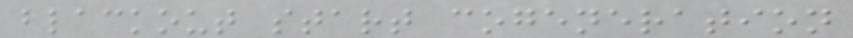blackout start cogeneration
